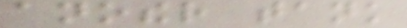another tank
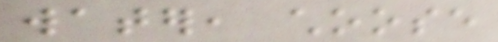water, choose
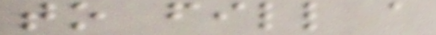to fill a
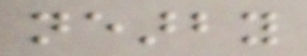nearby
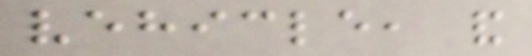vehicle, and
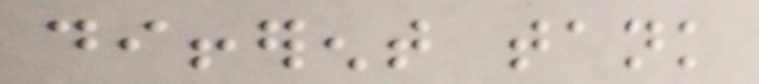different tank
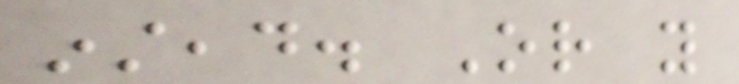instead. Or you
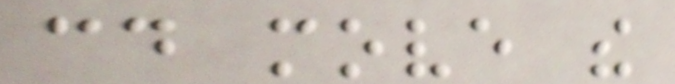could move the
